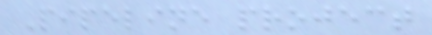Pipeline project
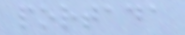portada
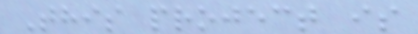This project is
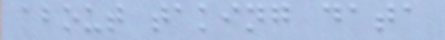about taking data
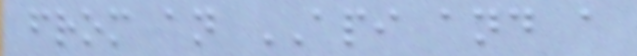from an API and a
